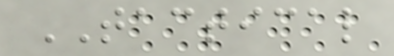TACTICAL
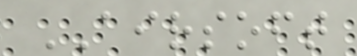AIRSOFT
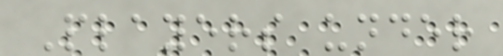Players under
